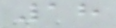18
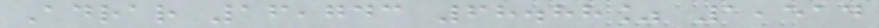Adrar 16,743 68.88% 1,514
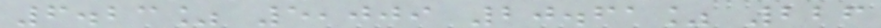6.23% 5,009 20.61% 226
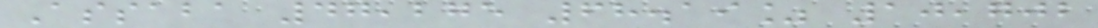Assaba 47,275 68.19% 10,702
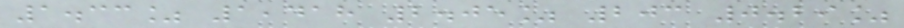1.33% 1,418 2.05% 203 0.29%
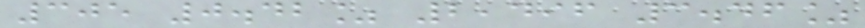305 0.42% 2,496 3.46%
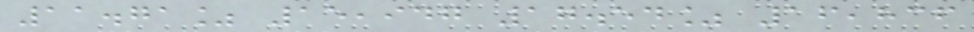11.71% 15,947 17.54% 16,836
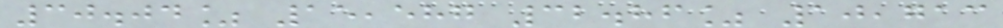30.04% 15,587 32.86% 10,713
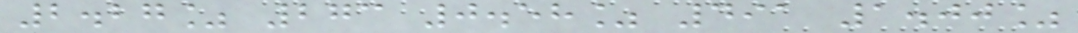2.27% 273 0.58% 491 1.00%
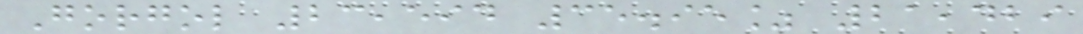Gorgol 23,594 35.95% 21,429
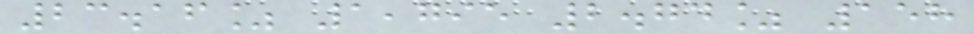23.16% 1,795 2.74% 158
